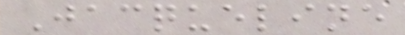Jacqueline
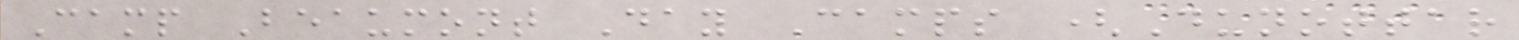Camp Beaumont Day Camps (Dunottar
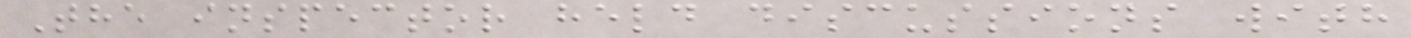The inspector held discussions with
